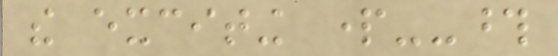the exciting part--those
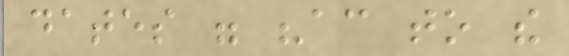dates were "according to the
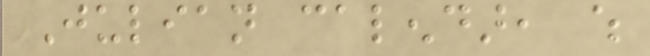Julian calendar, which
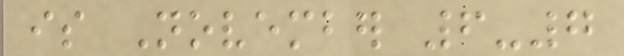is November 6-7
